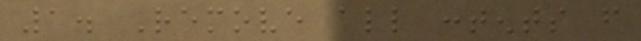1. Remove all contents from
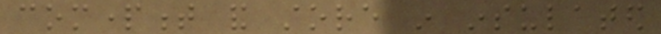compartment and store in insulated
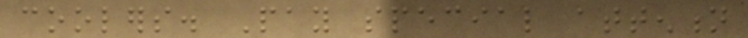coolers. Pay special attention
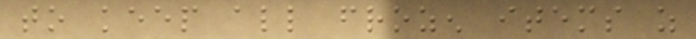to keep all frozen items as
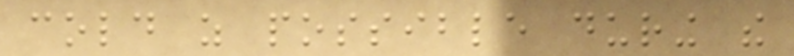cold as possible during the
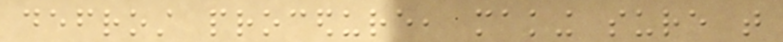defrost procedure, making sure that
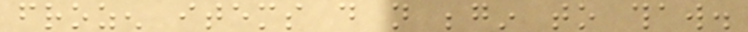frozen items do not begin to thaw.
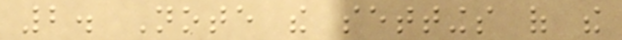2. Note the settings of the
